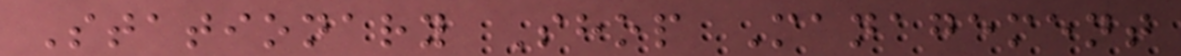Stationary Shop Management
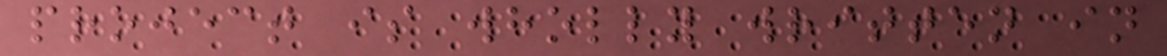project is wholly written in
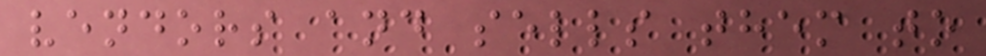vendors and sells them to
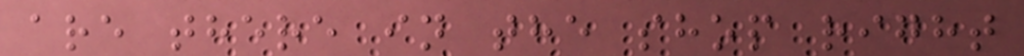are there in the shop right
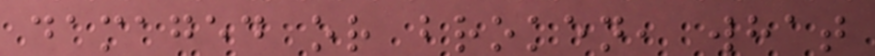damaged or broken, what
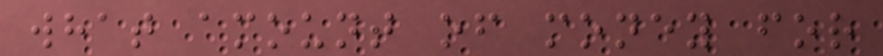what amount of money for
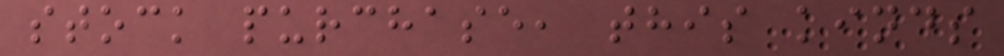stock purchase, this kinds
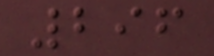296
